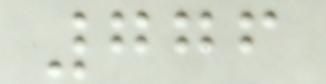776
